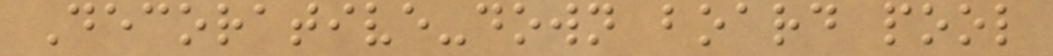Decorative-down board pool
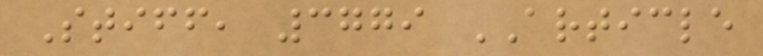Stiff, 3779 ARTICLE
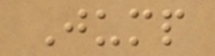Jump
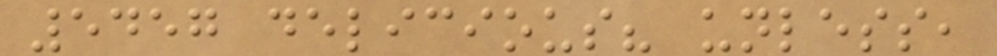5457 delicious? unless,
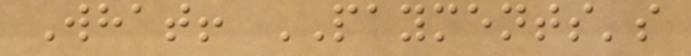What! PAYMENTS's
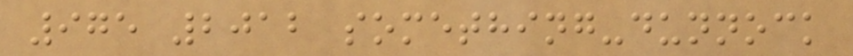975 2012 something-dunnock
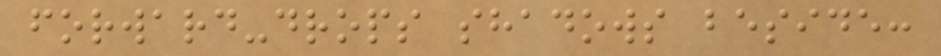forward-drops shadows beside:
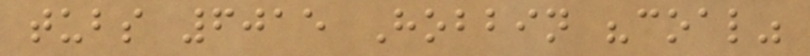tubs 6015 Hobbin "coal"
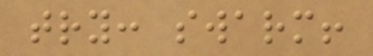try: swarm!
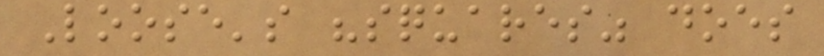Loose's "squares" does
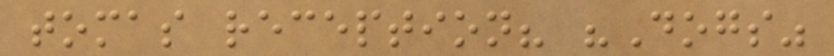tomas reception? "Dogs"
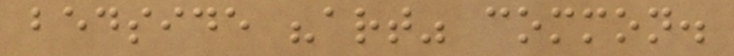bedside "art" common.
